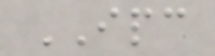IPC
